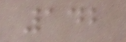142
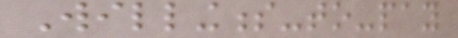Willingness-to-pay
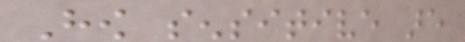How sensitive are
